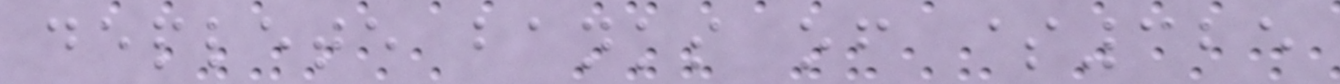deplete banks of $325
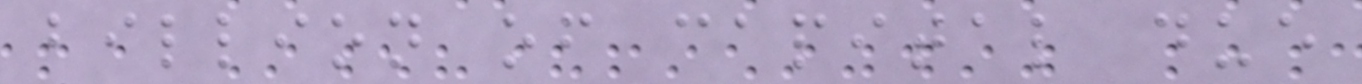billion of capital due
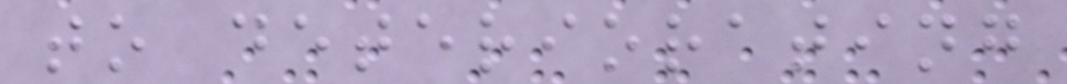to deteriorating
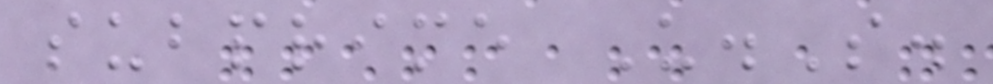subprime U.S.
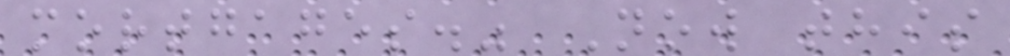mortgages." Now this
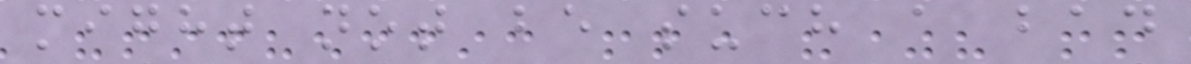might not be such a bad
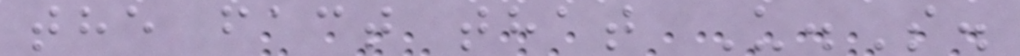the fact that U.S.
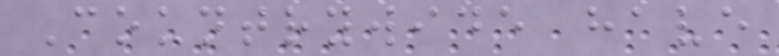Countrywide have
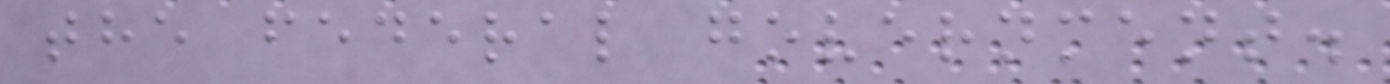the federal government.
